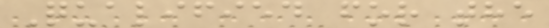Qualified for the
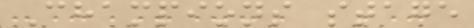Champions stage
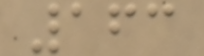163
